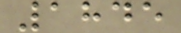1845
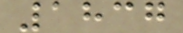1837
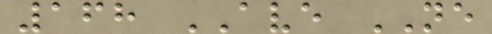168 AVE NE
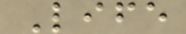Life
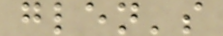glen's
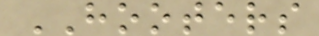HOOTERS
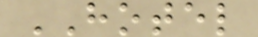HOTEL
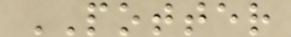POTTER
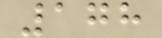178
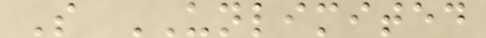S UNLIMITED
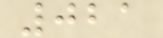021
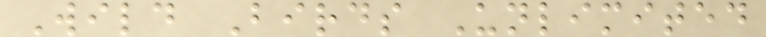Wild Birds Unlimited
